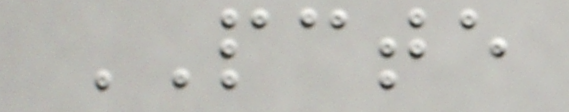PCTE
